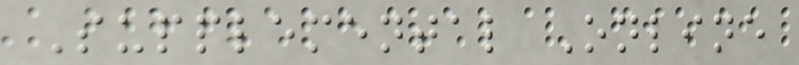Supplemental Online
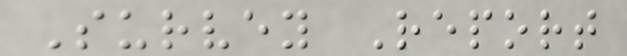Survey Report
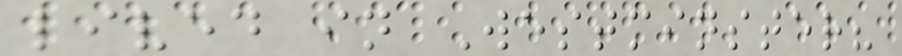lived in Westminster?
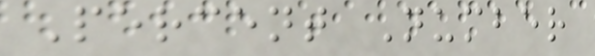Percent Number
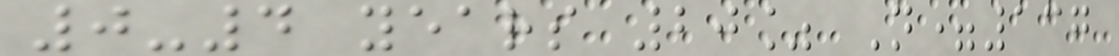0-4 years 20% N=137
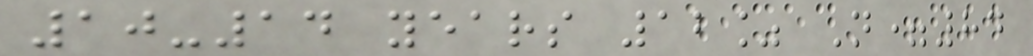10-14 years 12% N=84
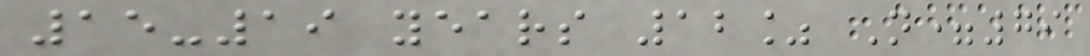15-19 years 12% N=79
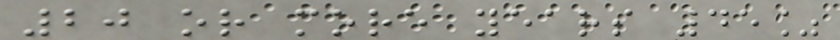20 or more years 45%
